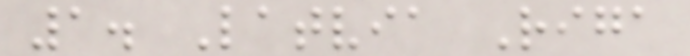1. Latvia Riga
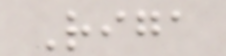Riga
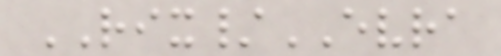RIX/EVRA
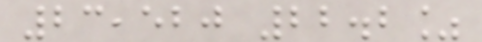23,520 22.2%
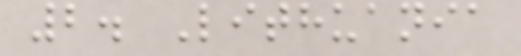2. Lithuania
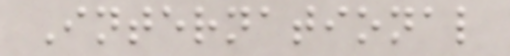International
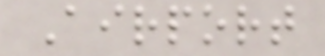Airport
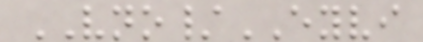VNO/EYVI
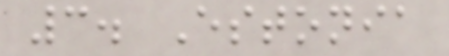3. Estonia
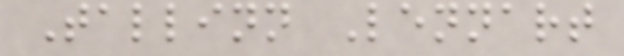Tallinn Lennart
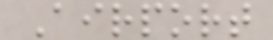Airport
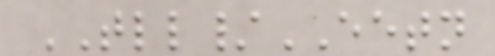TLL/EETN
